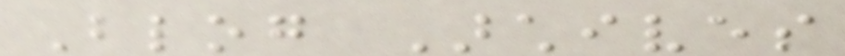Blog Archives
